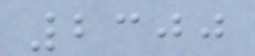2300
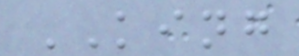KING
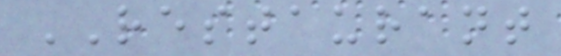RESTAURANT
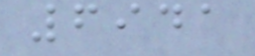6941
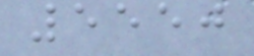5550
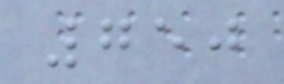750
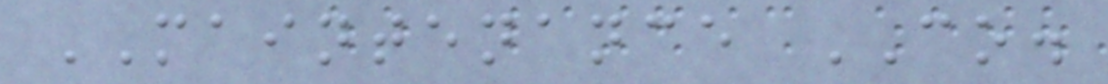MAINTENANCE CO.
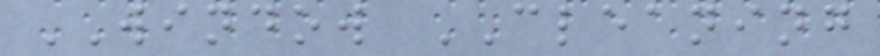WINDOW CLEANING
